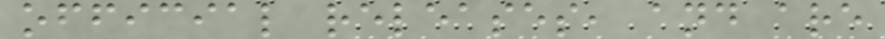official releases, and are
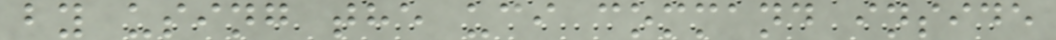by using the uci command inside
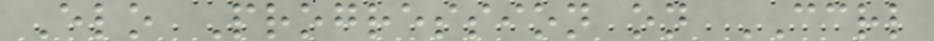Elo Progression on CCRL
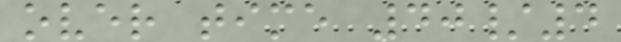over time 40/4
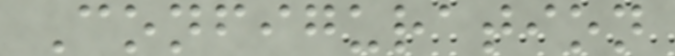Configuration
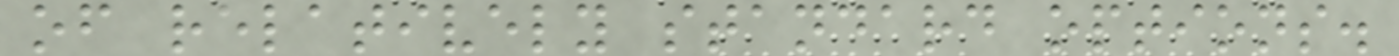of relatively standard options.
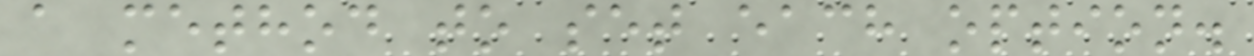a method to set each option.
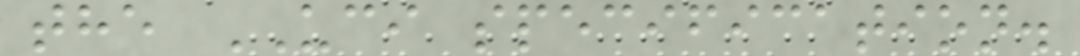the UCI specification.
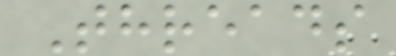Threads
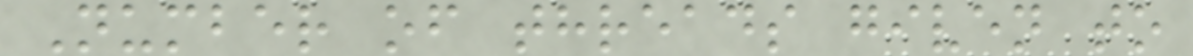Number of threads given to
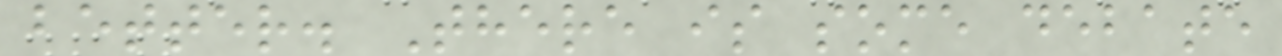better. There is some debate
